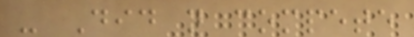- Did not compete
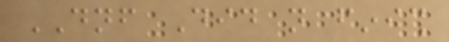DNF Did not finish
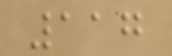117
